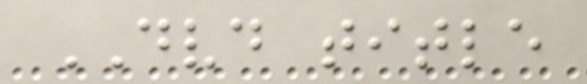DVD title
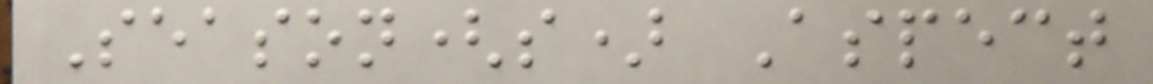Season(s) Aspect
